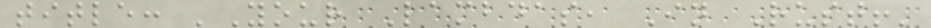title: 'Your Lambdas, In Rust!'
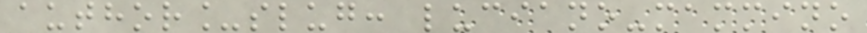author_slug: luciano-mammino
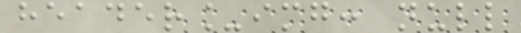header_img: null
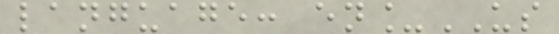language: en_US
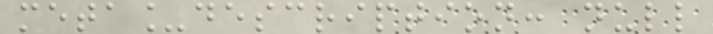meta_description: null
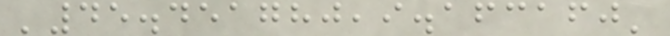'45.451780,9.163160'
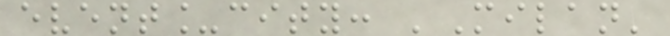event_city: 'Milan'
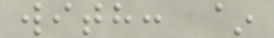with: ~
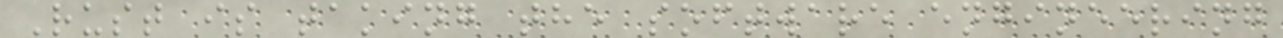Rust is taking the software engineering
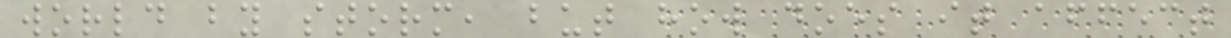world by storm, but how does it affect
